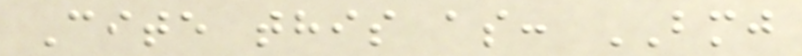Cite this as: BMJ
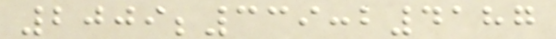2009;339:b4187
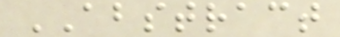ABSTRACT
